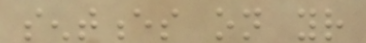sentences on your
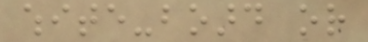white-board or
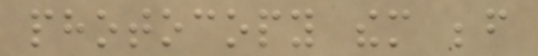photocopy them before
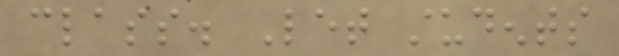class. Let students
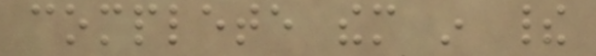complete them in their
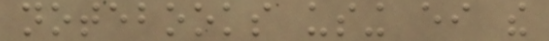notebooks using either the
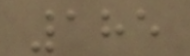185
